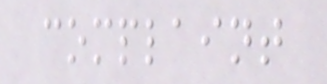complaint
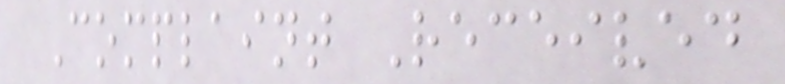Complaint Received
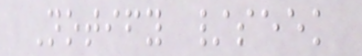Notify /seek
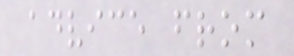advice from
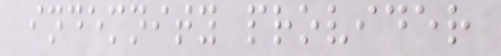indemnity provider
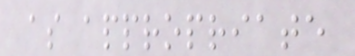as appropriate
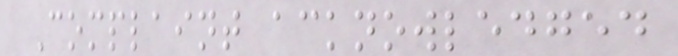Complaint acknowledged
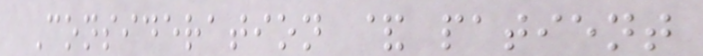Consideration & patient
